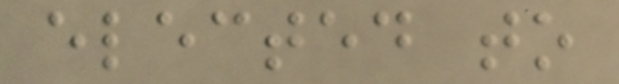elected to
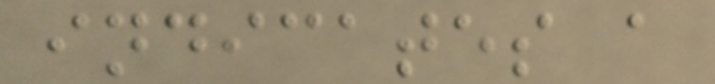indicates a
